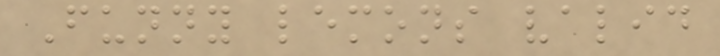Funny lemons valid
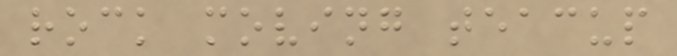rock moving teacup
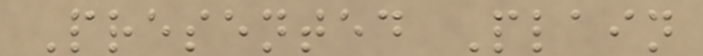Presented Plain
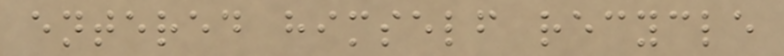entered himself recycle
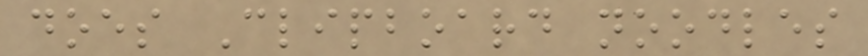does Clipboard noodles
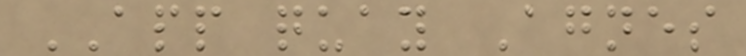APP quay Agnes
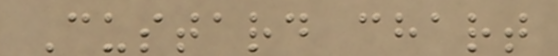Custard chart
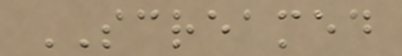SCREAMED
